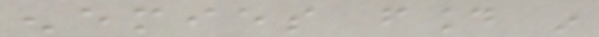enemies found in
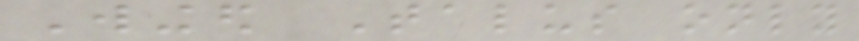Winged Talus only
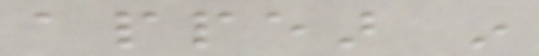appear in
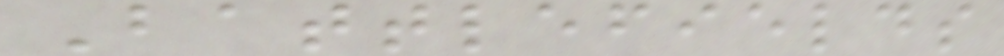Battlefields
